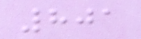801
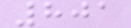801
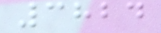3824
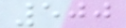500
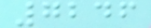7246
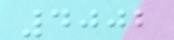4002
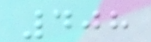408
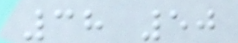38 50
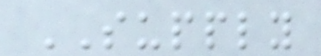SUPPLY
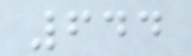644
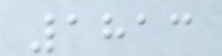1813
